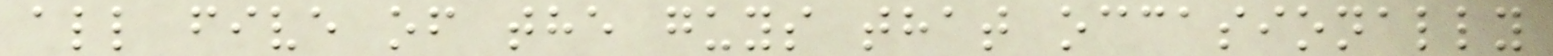all five of the guys that occasionally
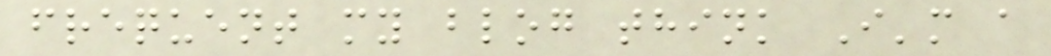frequent my blog think I'm a
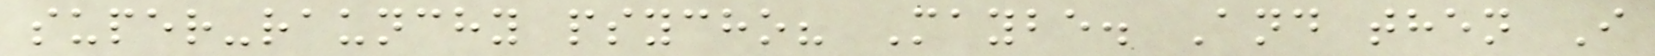super-raunchy psycho? Maybe. And then I
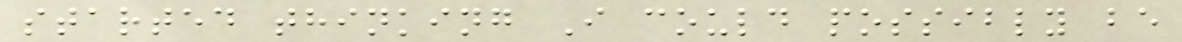started thinking I could possibly be
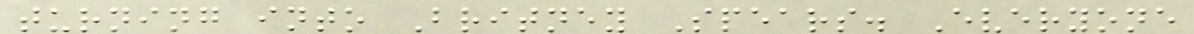turning into Britney Spears. Everyone
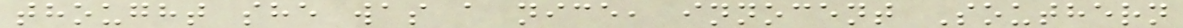thought she was a nice, innocent Southern
